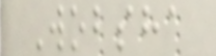Wobsha
